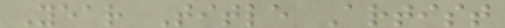Year Title Artist
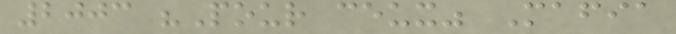2003 "Pour ceux" Mafia
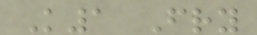K1 Fry
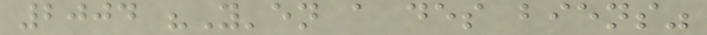2004 "Y'en a des biens"
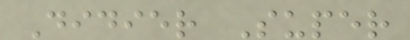Didier Super
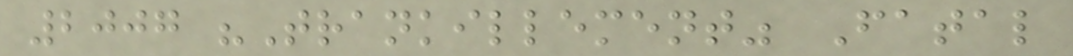2007 "Trankillement" Fatal
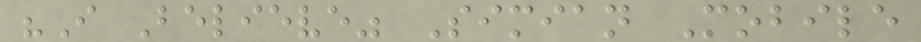"I Believe" Simian Mobile
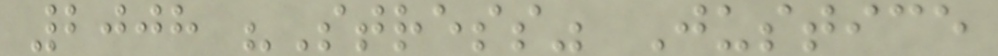2008 "Stress" Justice
